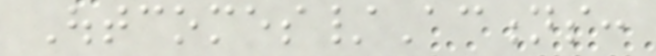Outcomes/Actions:
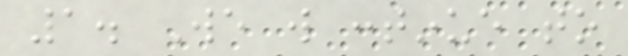1. We will continue to
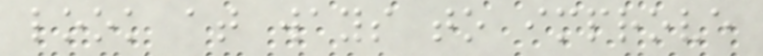look at ways to improve
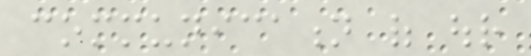communication of our
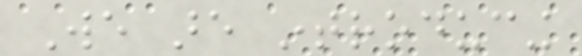We are introducing
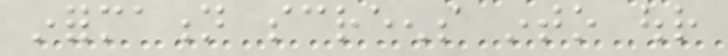information screens into our
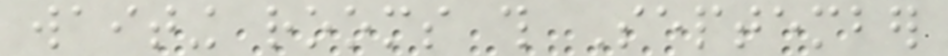waiting rooms this September
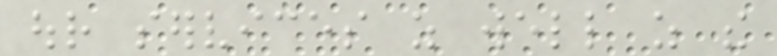our services as well as the
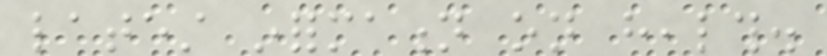latest information on health.
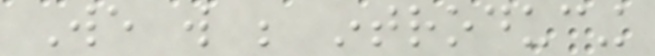We will be introducing
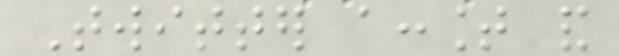Twitter account and
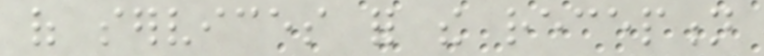of services for the reception
